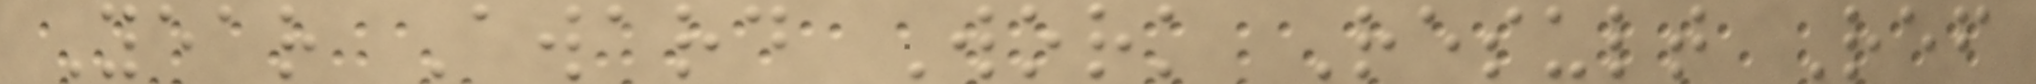Year Award Work Result Ref
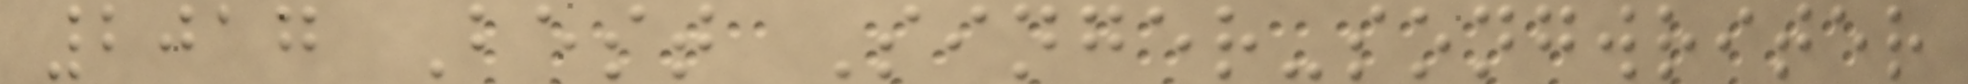2017 Best Singer-songwriter
